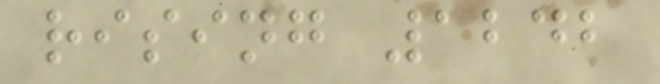rising 1242
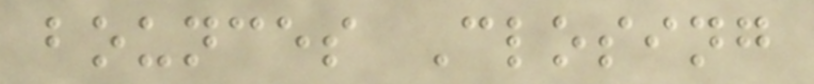bounces Closing
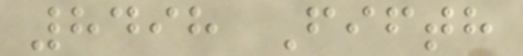8498 Fifth
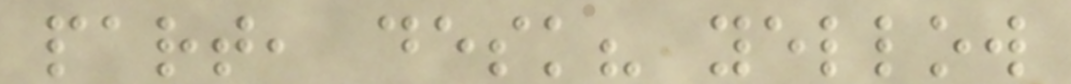part, desk? yellow
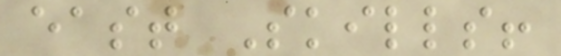east Skills!
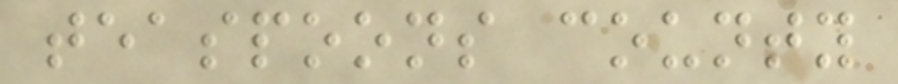teaspoons county
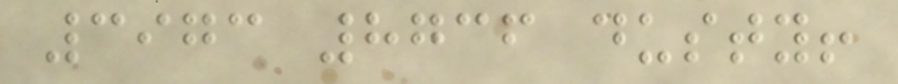3973 8736 dusty!
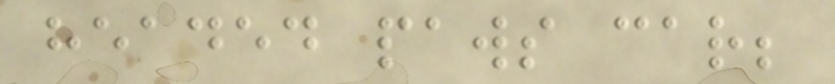headed paws car;
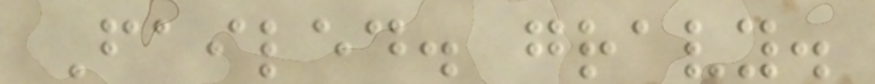Failed. gravy.
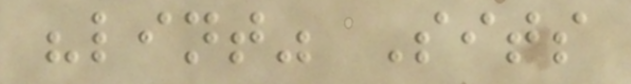"lint" Sits
